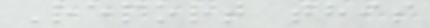Report this
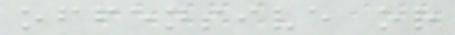offensive or
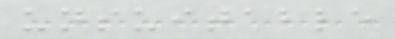unsuitable
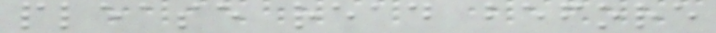please read before
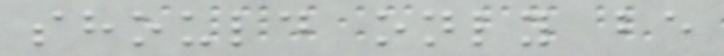should only be
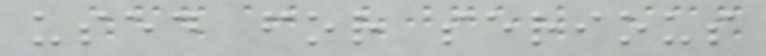used for serious
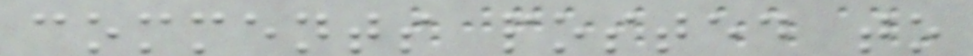comments posted to
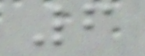6
